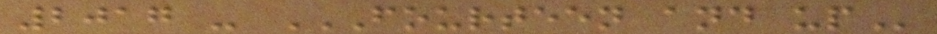2017 - FOURTEEN AND UP
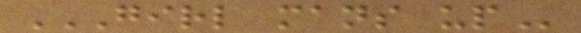GIRL MANS UP
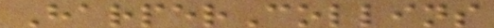HarperCollins
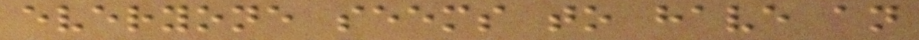everyone seems to have an
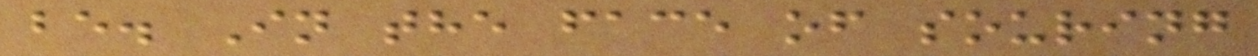be. In the face of souring
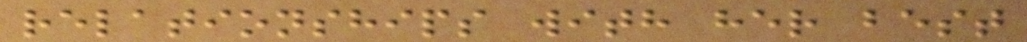relationships with her best
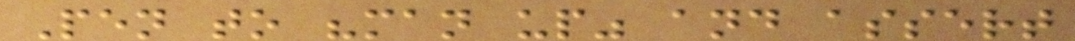Pen to "man up" and assert
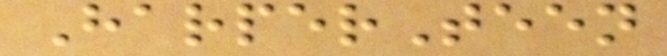HarperTeen
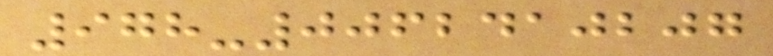978-0062410207
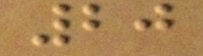20
